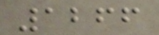1266
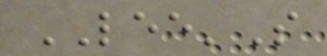LEE'S
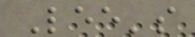Lee's
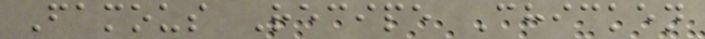Famous Recipe Chicken
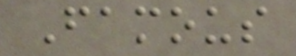Famous
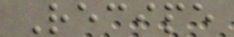Recipe
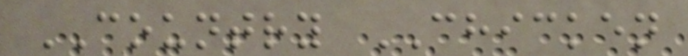COUNTRY CHICKEN
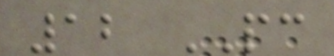12 PC
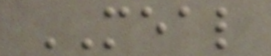MEAL
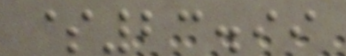$23.99
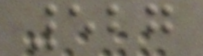527
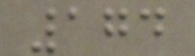174
